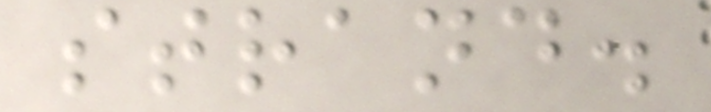strand.
